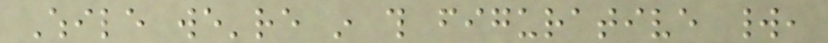While we're in this figurative world,
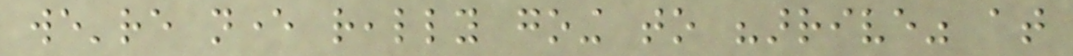we're never really going to "arrive" at
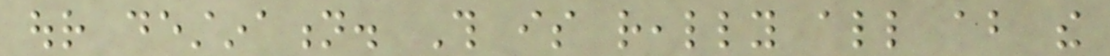our destination. This is really all about the
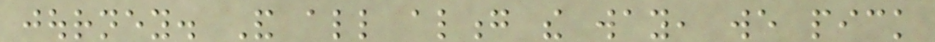journey. And all along the way, we pick
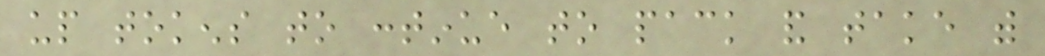up tokens to continue to pack and take with
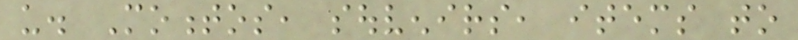us. Momentos, souvenirs, items to
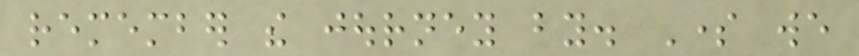remember the journey by. Some we
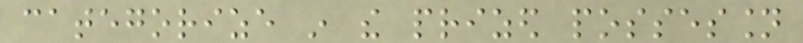categorize in the prized possession
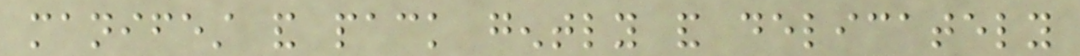manifest and pack gently and delicately
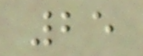25
